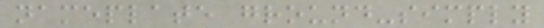nameplate ground-simply
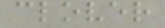clover
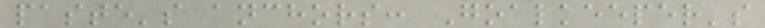paste's anchors: Goalkeeper's
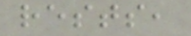rests,
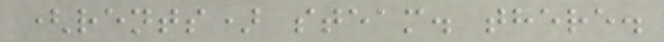(rents) steam. there.
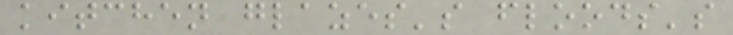kitchen glazes's floods's
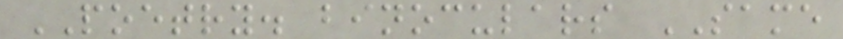POETRY. binoculars SAME
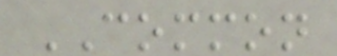COMMON
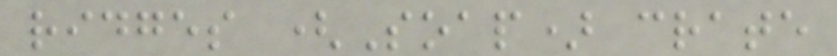ridges (Soap) crate
